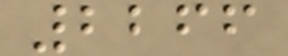2266
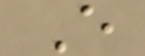E
